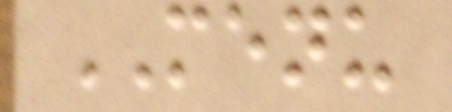MENU
